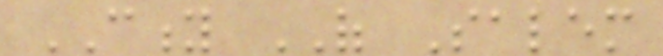CITY OF Salem
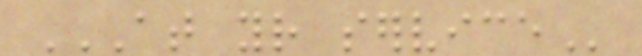AT YOUR SERVICE
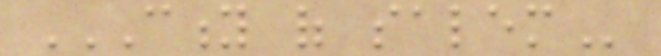CITY OF SALEM
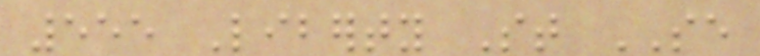555 Liberty St SE
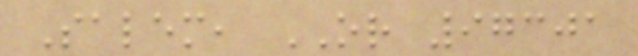Salem, OR 97301
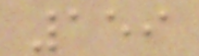159
